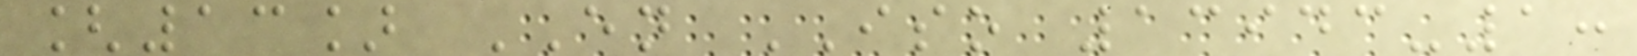[13] EN ISO 13943-1:
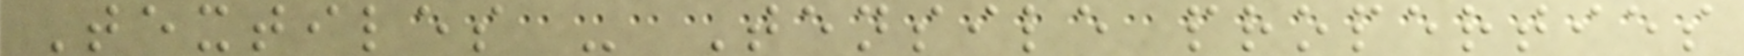Textiles - Tensile properties
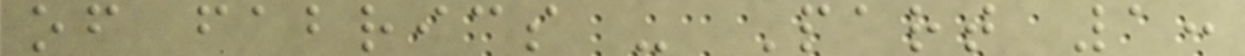of fabrics - Part 1:
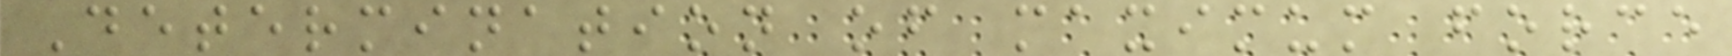Determination of maximum force
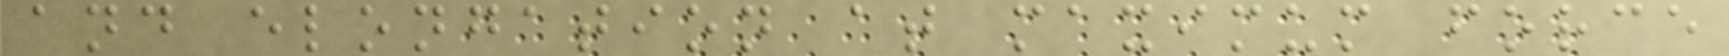and elongation at maximum force
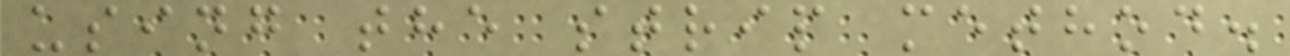using the strip method.
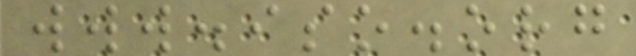www.iso.org
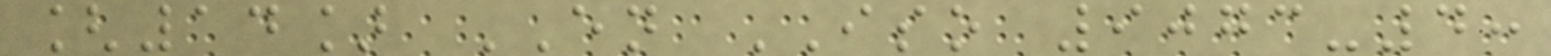[14] EN ISO 9073-4:
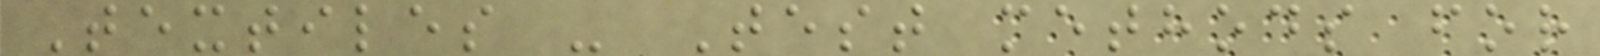Textiles - Test methods for
